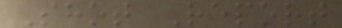Shot Report
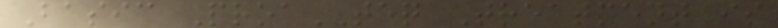Basic ProaTEQ Treatment is
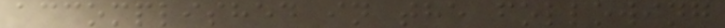accomplished in the following
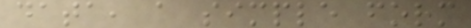data, a simple form
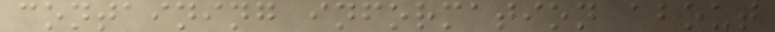containing information about
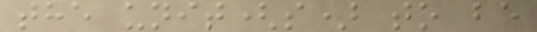the unit(s) to be
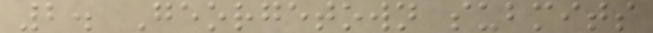2. Georgetown submits
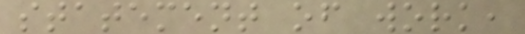statement of work,
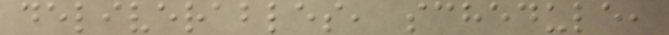deliverables, schedule,
